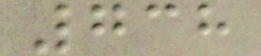738
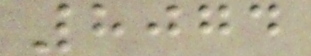8074
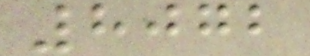8072
